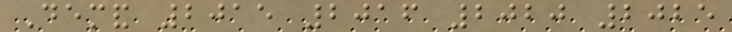Demand 2015 2016 2020 2025
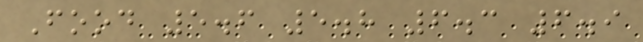Food 5.6 5.8 6.3 6.9
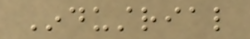Industrial
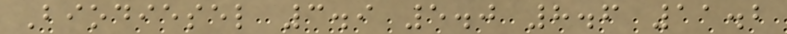Biodiesel 3.9 5.0 8.6 11.2
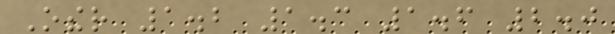Other 1.2 1.3 1.6 2.0
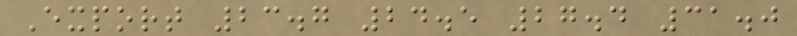Export 23.7 24.5 27.4 31.0
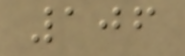106
